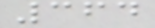364
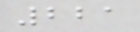221
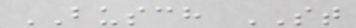BUSCH ST
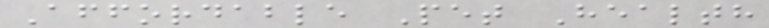Affordable Pet Health
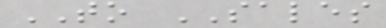TO SALES
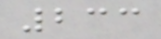233
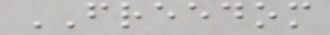FREEDOM
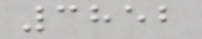3852
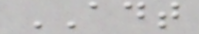ADT
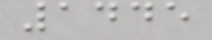1445
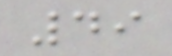49
